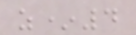z*4
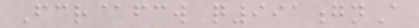Fcr@fcw q991gnA
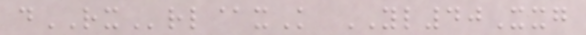dRXrl@xK YL40Xxg
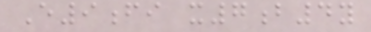E9fi x7b4y
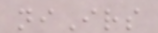niIrs
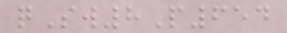qSw8P654
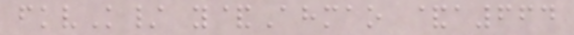fkvK/ y&Ahmao &a664
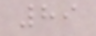89
